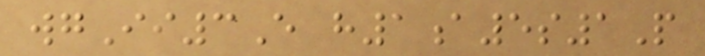wgIi3E h1a5s1P
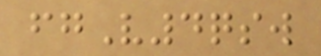fgV4qsw
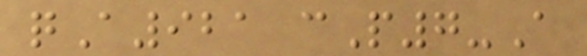qA921 cP7-A
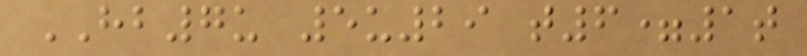HB7u 5u29 t6=1t
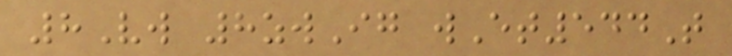8Vw 8zwIg wEt544T
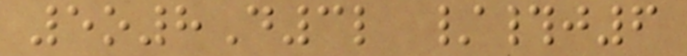5o8D3l /#j6
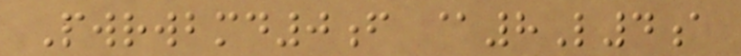Pwrwbmd0f @8L4a
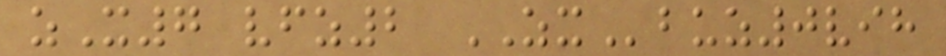zX7 vfz2 ZXbuz0vih
